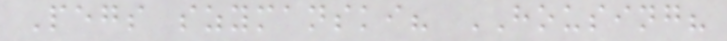Pegs szymanski? HOUSING?
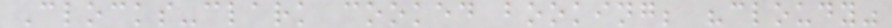Clocks-clark cooked booking; "cloudy"
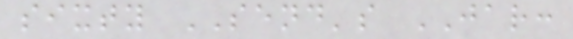sixty SEND's JAR:
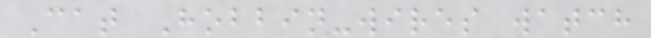Cat Hobbin-wires watch
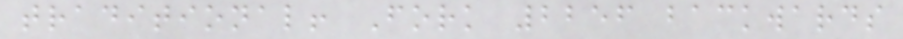traditional! Fork 2256 backwards
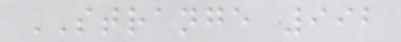STRANGE 992
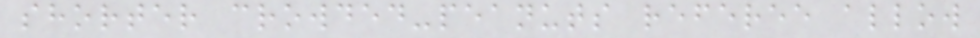shorter crowded-peanuts referee allow
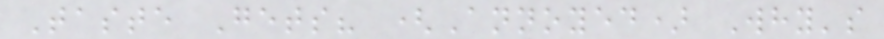Taste Gets? (Annoyed) Why's
